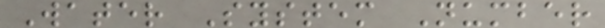Water System Number
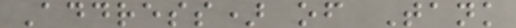Address) of Tank
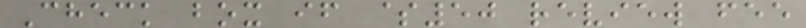Check box if $50 review fee
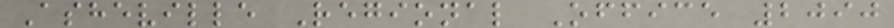Asheville Regional Office 2090
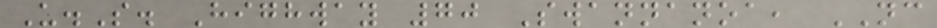U.S. Highway 70 Swannanoa, NC
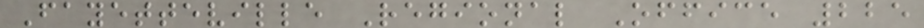Fayetteville Regional Office 225
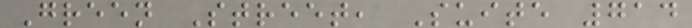Green Street, Suite 714
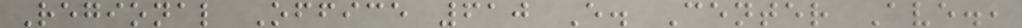Regional Office 610 E. Center Ave.,
